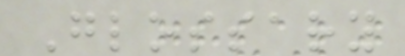Glossary
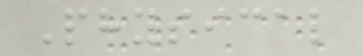Physical
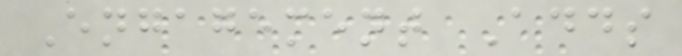Engagement Adds
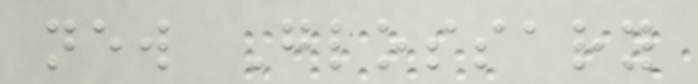new Glossary
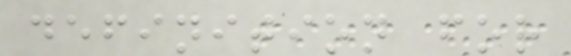definition for
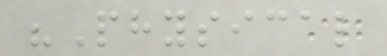"Physical
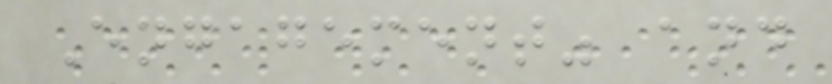Engagement" and
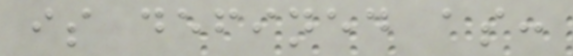is defined as:
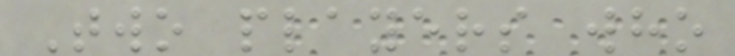Two players who
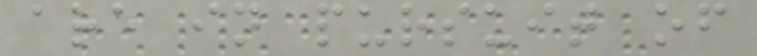are in pursuit of
